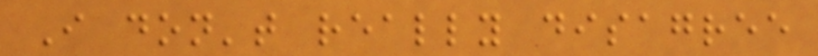I don't really disagree
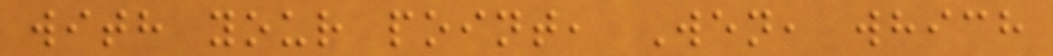with your point, Wen, which
